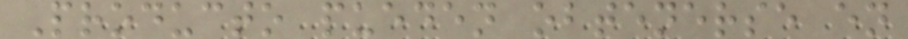Producto pueden obtenerse en
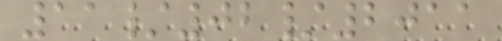11/02/2011
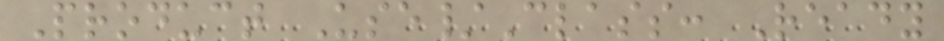Product Use/Class: Ready
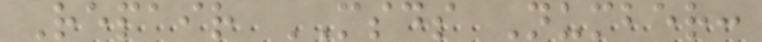Repair MSDS Number:
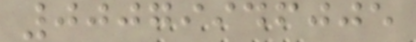00079946005
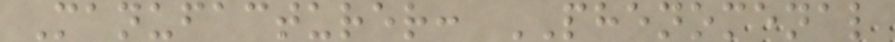Manufacturer: PHENOMENAL
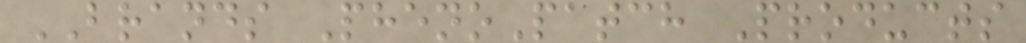BRANDS PhenoPatch Products
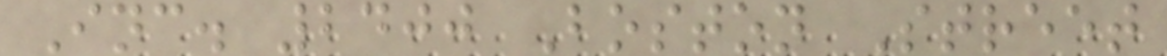Inc. 2400 Boston Street
